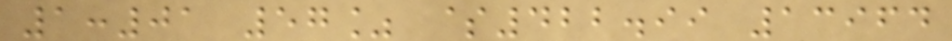1:01 57% $422.99 13964
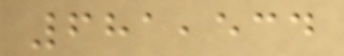681,534
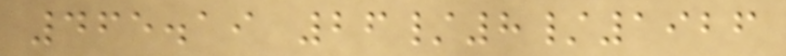465.19 26/8/1926
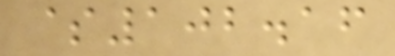$102.16
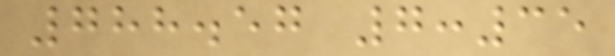788.57 7:35
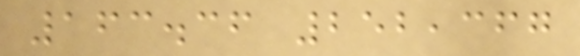163.36 252,367
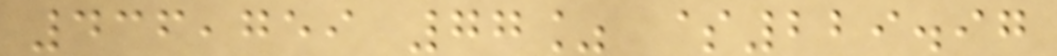436,759 77% $229.97
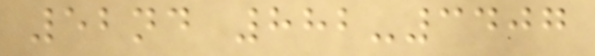52nd 882-3407
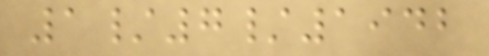1/7/1942
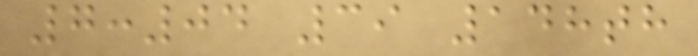7:04 39 148th
